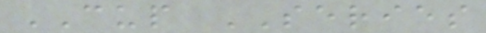CUP SERIES
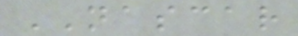NASCAR
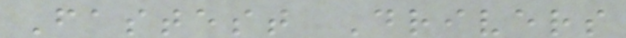Fastest Drivers
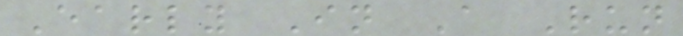Early In A Run
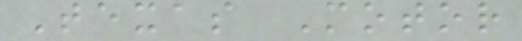Texas Motor
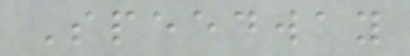Speedway
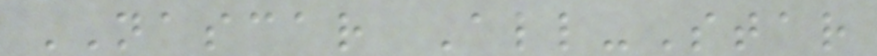NASCAR All-Star
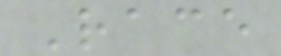Race
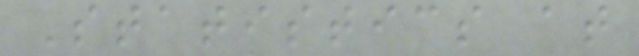Statistics at
